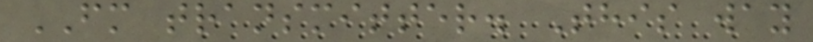FM transmitter. This way
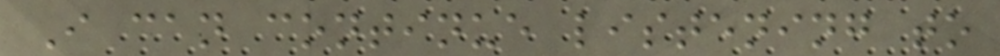I can continue listening to
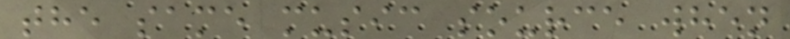the same music source when
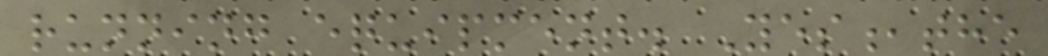running equipment. Yes,the
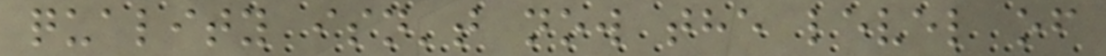quality isn't now the level of
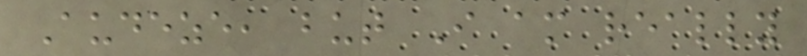Audeze, but I am really
